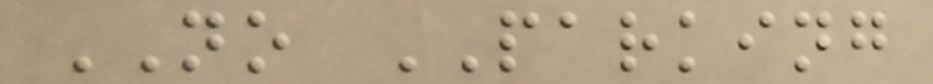NO PARKING
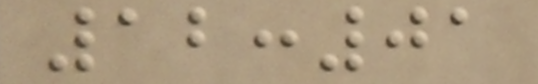12:01
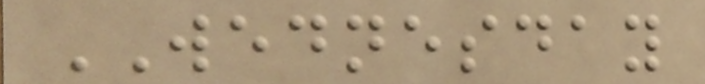WEDNESDAY
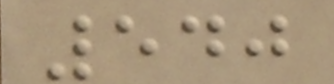540
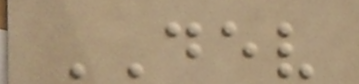DEV
